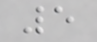5
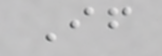If
